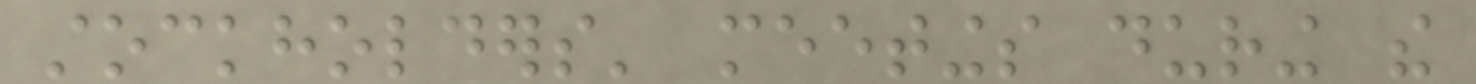stockholders' meetings during the
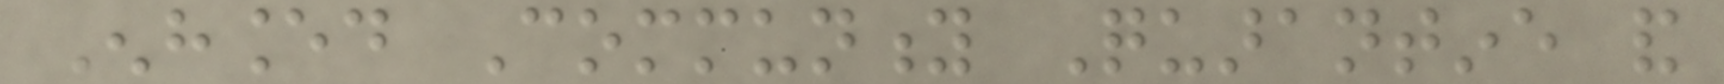Enhanced Community Quarantine and
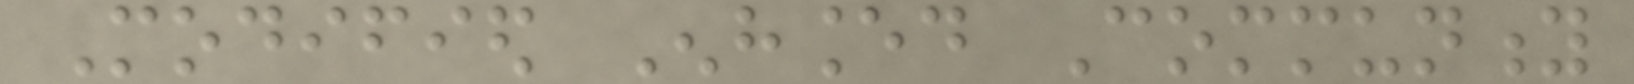Modified Enhanced Community
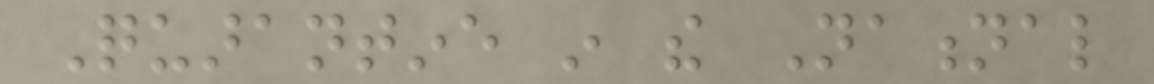Quarantine in the National
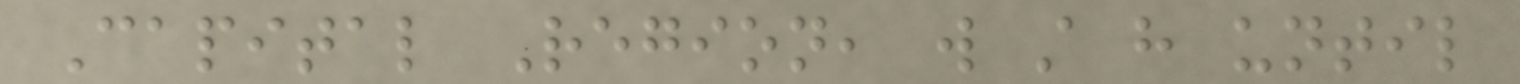Capital Region, will still have until
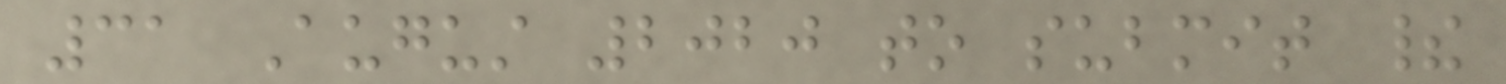31 August 2020 to submit their
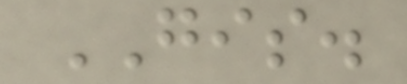GIS.
